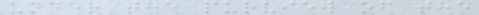under the purview of the
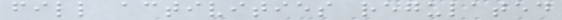fill activities regulated
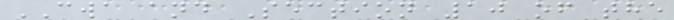CWA and Section 10 of the
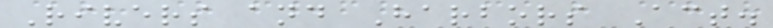Rivers and Harbors Act.
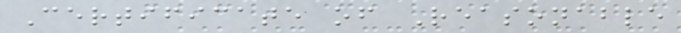Certificate of Reasonable
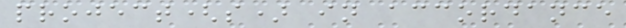project(s) in accordance
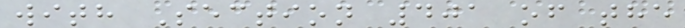with Section 401 of the
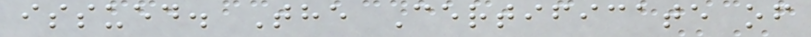issued. The Certificate of
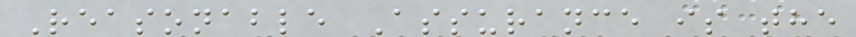Reasonable Assurance is the
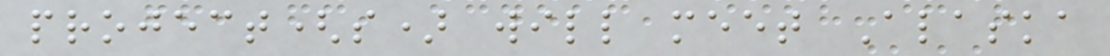project(s) will meet Alaska
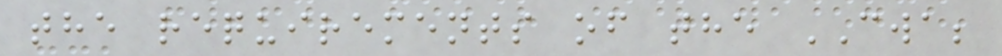the requirements of the CWA;
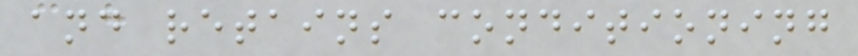and retains conditioning
